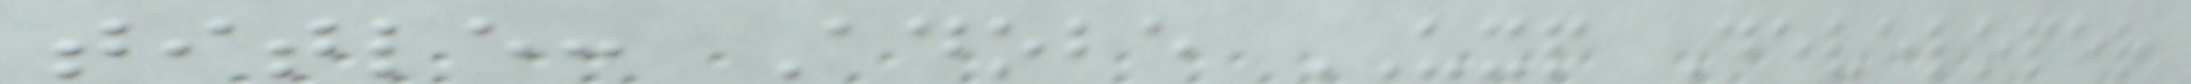title: Adobe UXP Developer
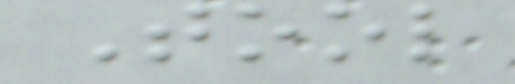Tool
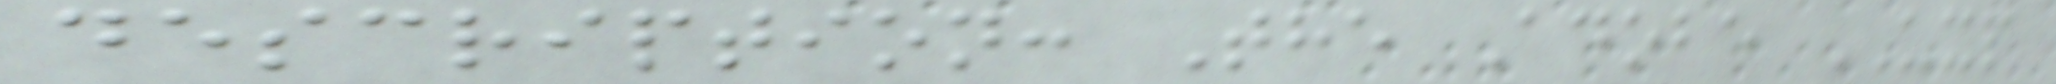description: The Adobe UXP
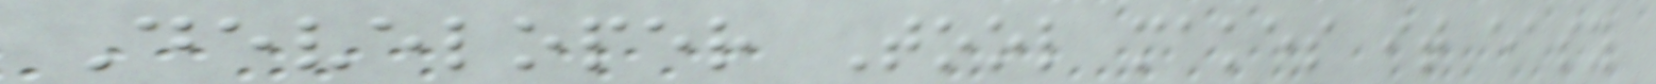Developer Tool makes it easy
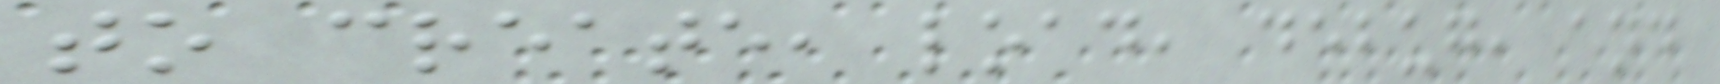to create, load, debug, and
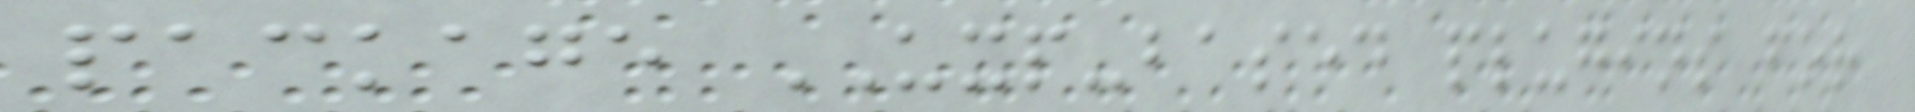package UXP-based plugins for
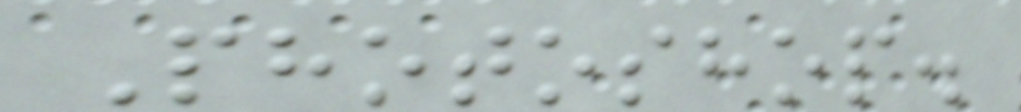Photoshop.
